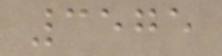3575
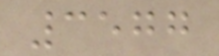3577
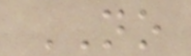NO
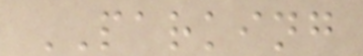PARKING
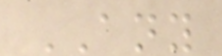ANY
